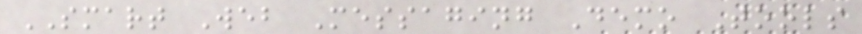SMART Web Messaging Demo Tools
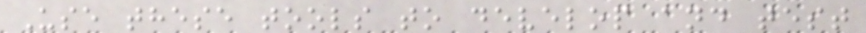Use these tools to develop and test
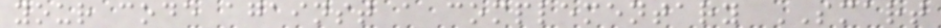your code against a complementary SMART
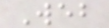Web
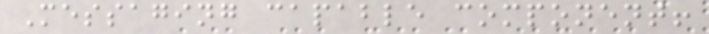Messaging capable component!
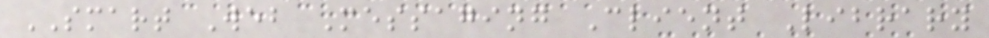SMART Web Messaging Client Library
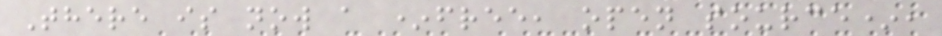There is now a *free, open source*,
